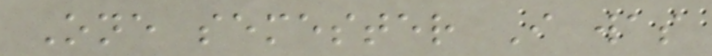One semester I was
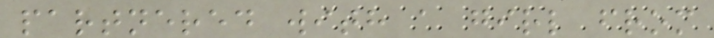partnered with a girl from
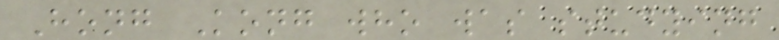Hong Kong who was studying
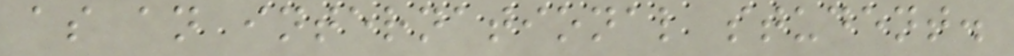as an international student.
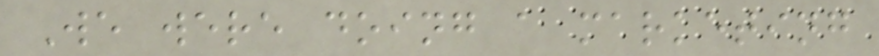We were doing a marketing
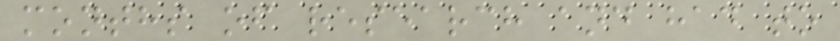months of research and had to
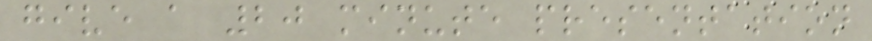give a 20 minute presentation
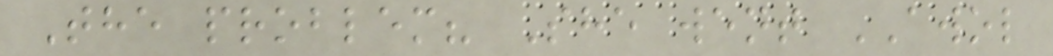The problem? She went AWOL
